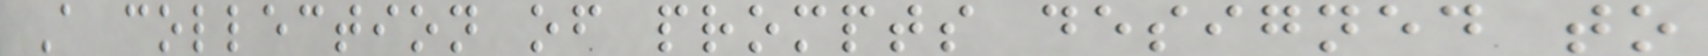A collection of prompts designed to
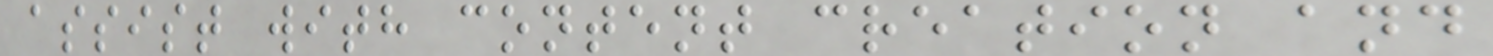assist with content creation and
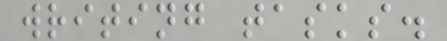writing tasks.
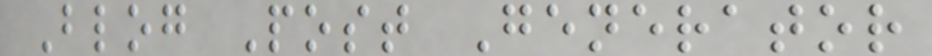Blog Post Generator
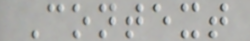Context
